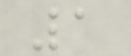1
